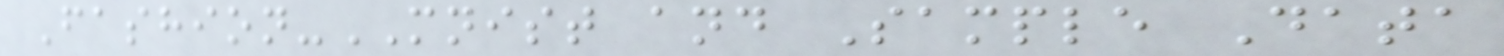Fashion-MNIST and Sample Data
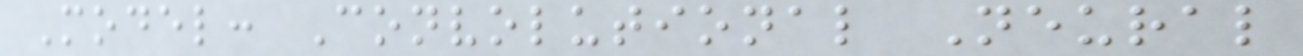Model: Convolutional Neural
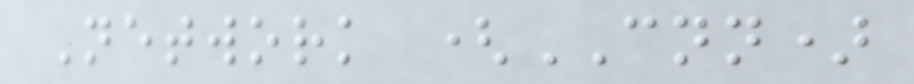Network (CNN)
